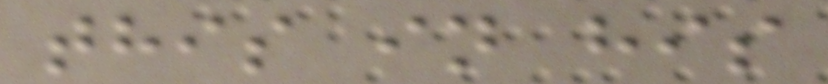this in his
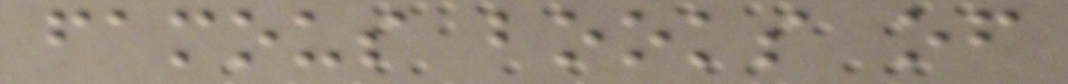famous books of
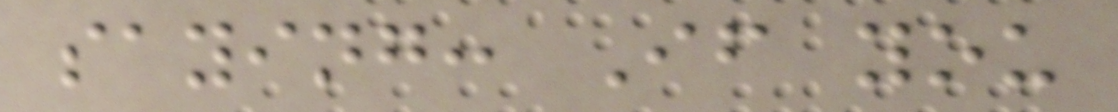saying: If you
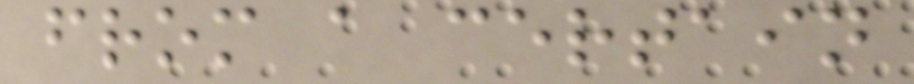from a certain
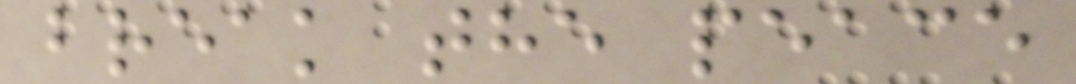break the peace
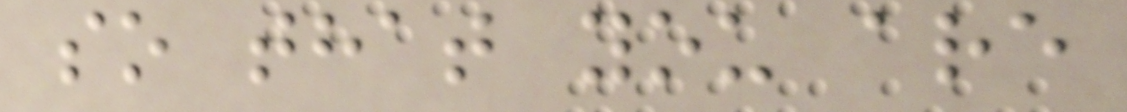so that you are
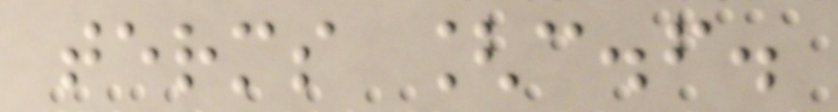terms [c.f.
